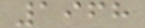1968
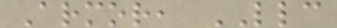Armor, LLC
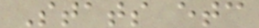Stats etc
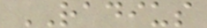RADIUS
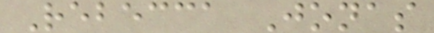Rebecca Jonas
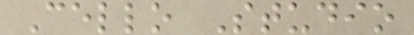Cello Studio
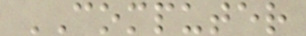COMPUTER
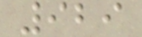929
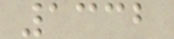1332
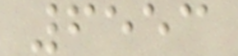6553
